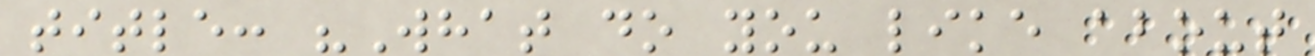title: "What do you like about
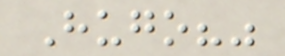Hugo?"
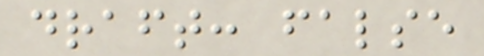draft: false
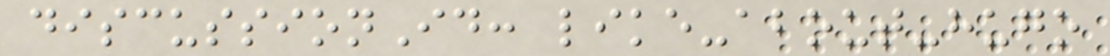discussionId: like-about-hugo
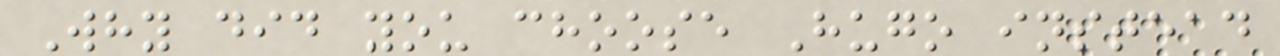Why did you choose Hugo instead
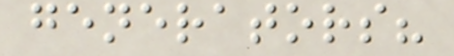generators?
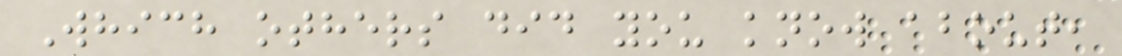Which others did you know about,
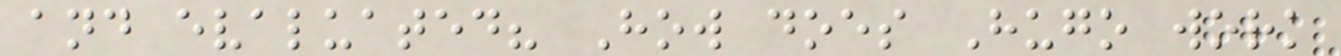and evaluated? How does Hugo work
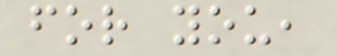for you,
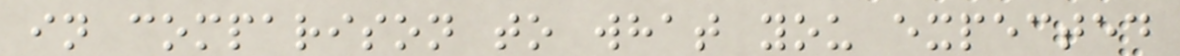in comparison to what you expected
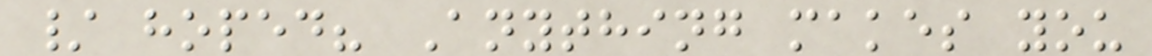/ hoped? Anything makes you
